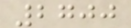2700
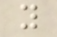y
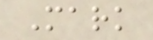Mark
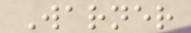Warner
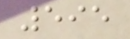595
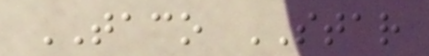TACO STAR
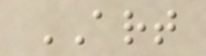ART
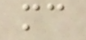mc
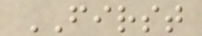FIRST
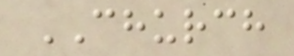CHURCH
